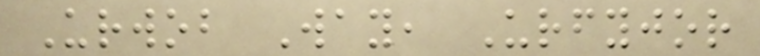Urwob Way, Urfyjor
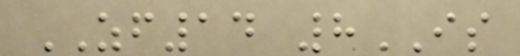ZF14 8IS
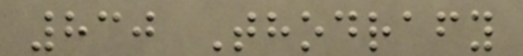830 Thodrafy
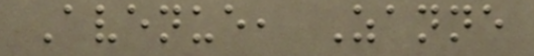Avenue, Zanne
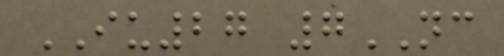IU27 7NC
